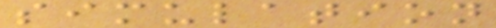simulation
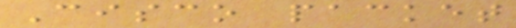Cisco packet
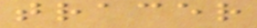tracer
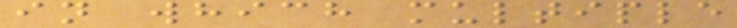in which multiple
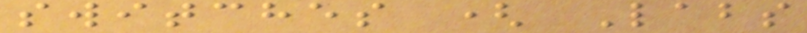switches ( Labs
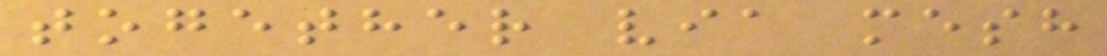together via mesh
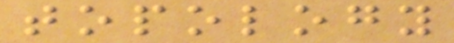topology
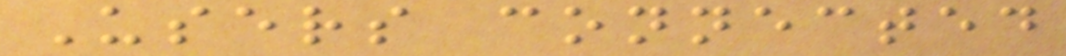Users connected
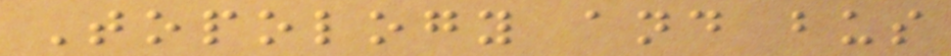Topology and bus
